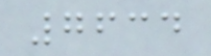7634
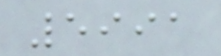5991
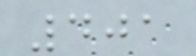401
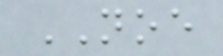NOE
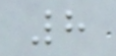8
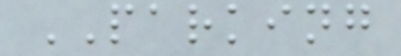PARKING
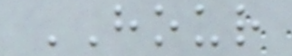HOUR
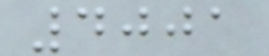4001
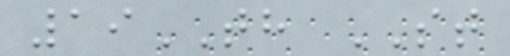19TH ST
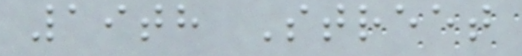19th Street
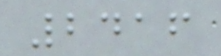2416
